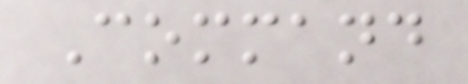Command
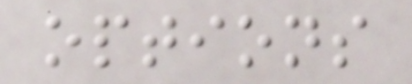options
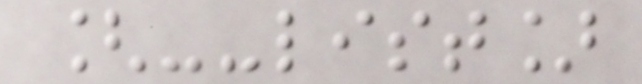[--list]
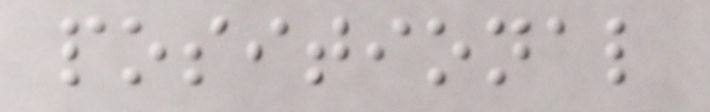positional
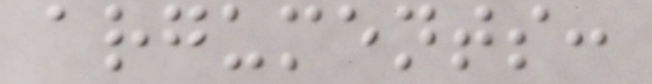arguments:
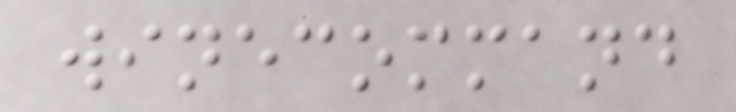winecommand
